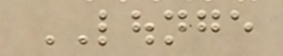LOUNGE
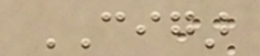CIGAR
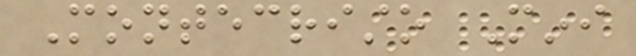Montecristo Mini
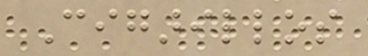Cigarillos
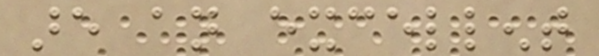are an excellent
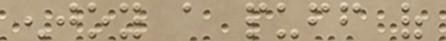enjoy a puff of
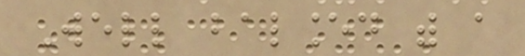Well balanced with a
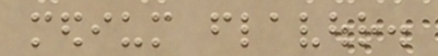medium flavour.
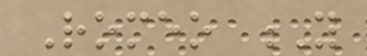Romeo Y
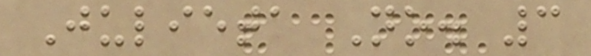Julieta No. 3
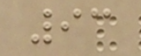93
